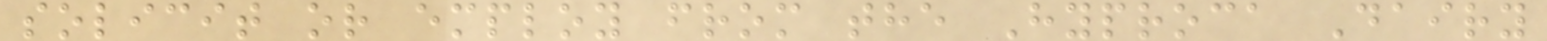solicit or employ from the Hyproca Dairy
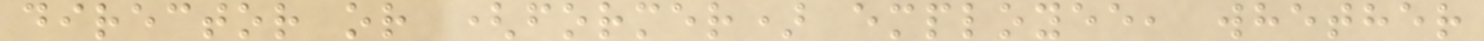director or (former) employee, whether
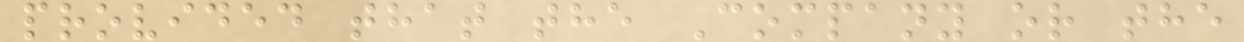provided that the Company or the
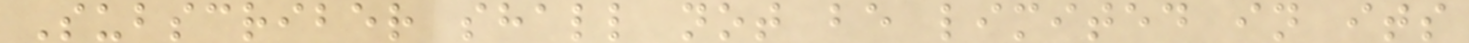Subscriber shall not be limited in its
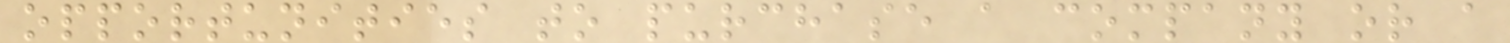opportunities to purchase a company or a
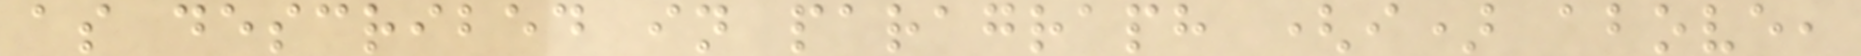as described in paragraph (i) above,
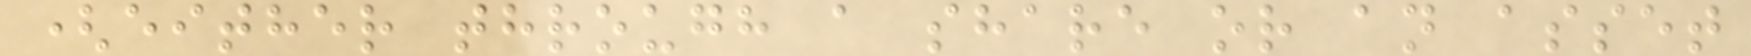(either through a share or an asset
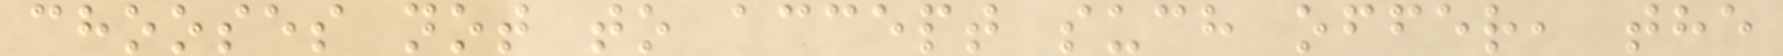chooses not to accept such offer, the
